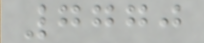7770
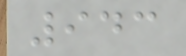943
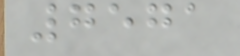7571
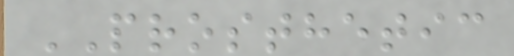PROSTHETIC
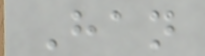Han
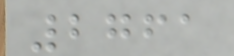2761
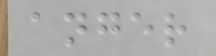anger
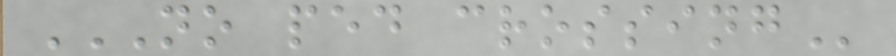NO PED CROSSING
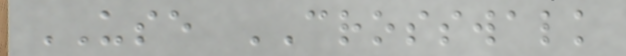USE CROSSWALK
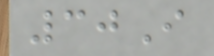30I
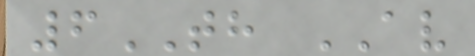6TH AV
